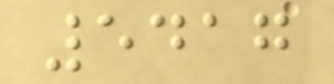5417
